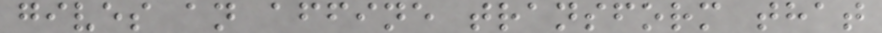gives an affine transform that
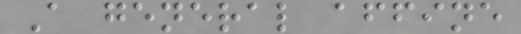A general affine
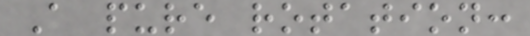A pure rotation:
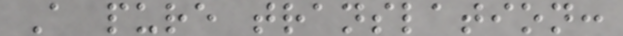A pure translation:
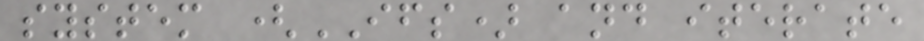system (IFS) and iterate
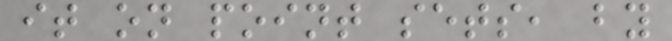it on point sets, by
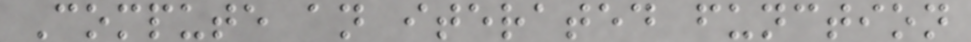Compute an iterated function
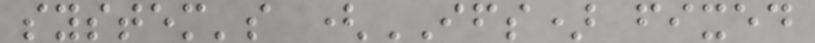system's (IFS) fixed
